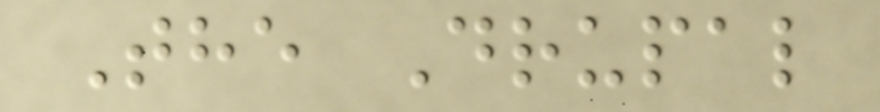The Drupal
